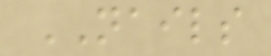NAILS
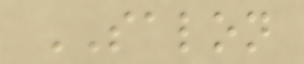SALON
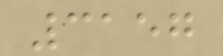3157
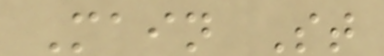Main St
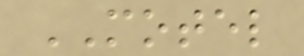MOTEL
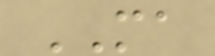MA
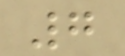7
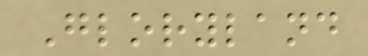Gloryland
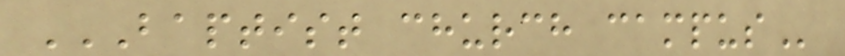BAPTIST CHURCH CAMPUS
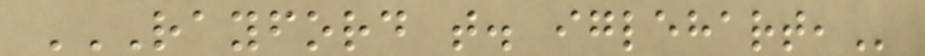RAYFORD T. IGLEHART,
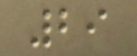29
